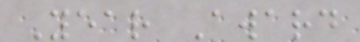Year Award
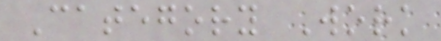Category Work
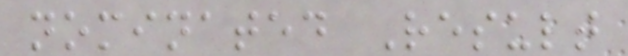nominated Result
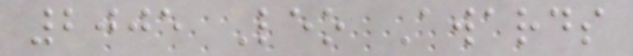2005 Leo Awards
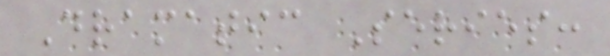Dramatic Series:
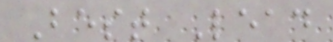Best Lead
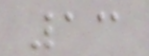13
